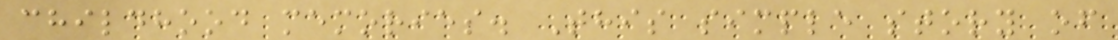childhood memories. This simple story of
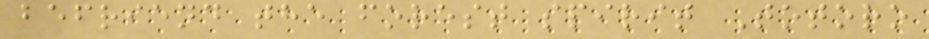befriend the forest spirit Totoro
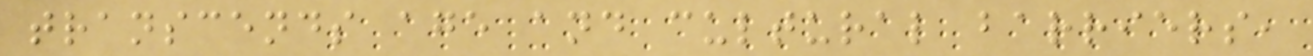transcends age and cultural barriers,
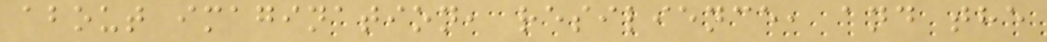about imagination, resilience, and the
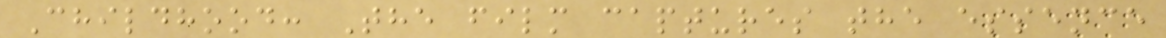Childhood: The film captures the essence
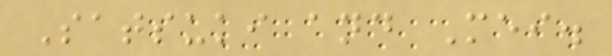Satsuki and Mei.
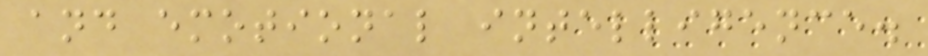and emotional intelligence.
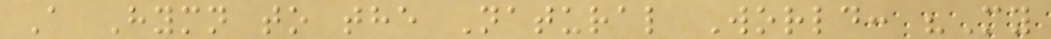A Hymn to the Natural World: "My
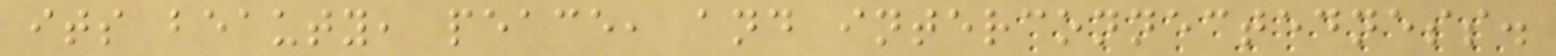its beauty, peace, and interconnectedness.
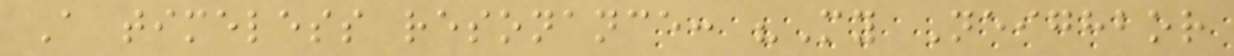A timeless resonance: "My Neighbor
